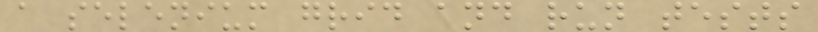a selenium grid and run tests
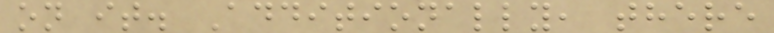on it. Additionally, there
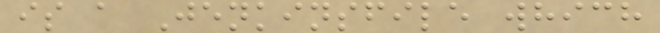is a Jenkinsfile which
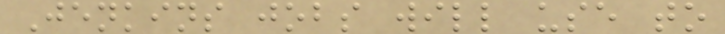Jenkins jobs will use to
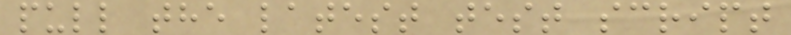pull the latest test script
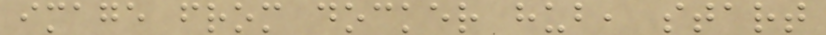image from docker hub, start
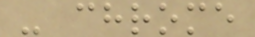- chrome
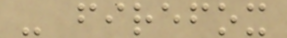- firefox
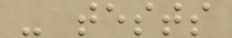- tests
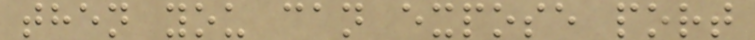then you can expose port
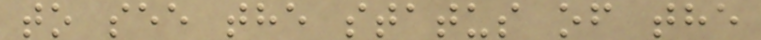to see the status of the
